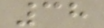38
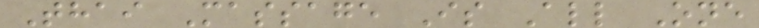Thai Massage Is All One
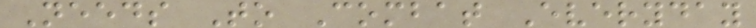Needs To Combat Everyday
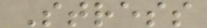Stress
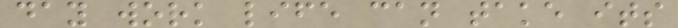day work life can take its
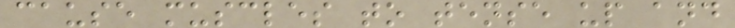cause muscles to tense up and
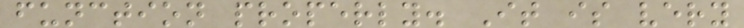function properly. It is very
